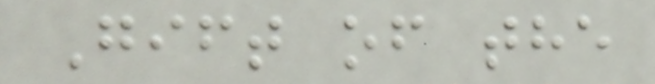Gift of the
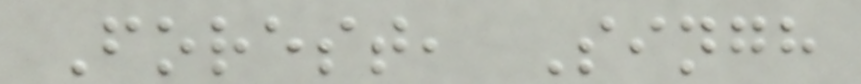Forest, Singh
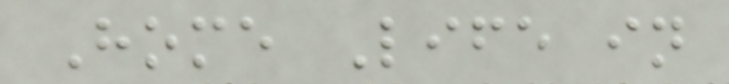Home Life in
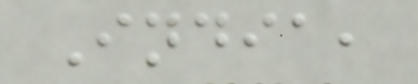India,
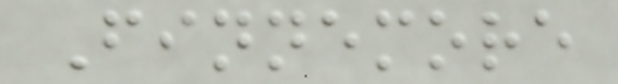Finnemore
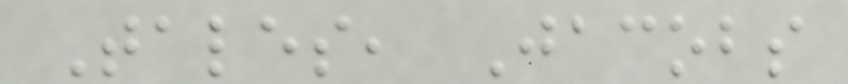Tales, Jacobs
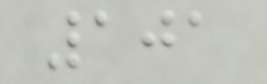101
